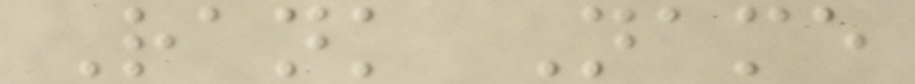Rank Name
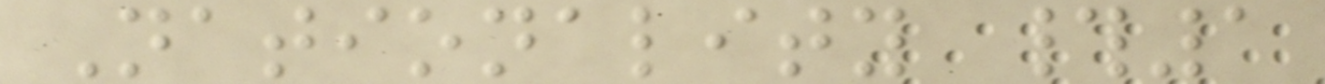Nationality #1
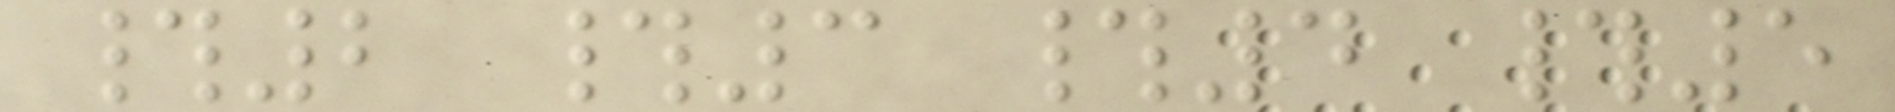#2 #3 #4 #5
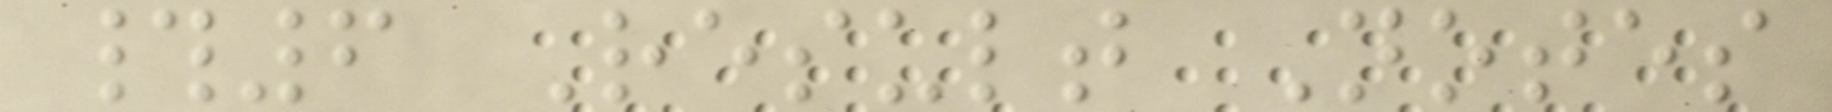#6 Result Notes
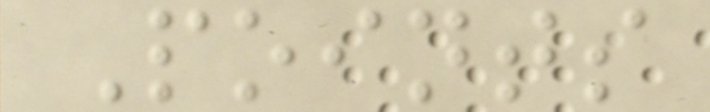Points
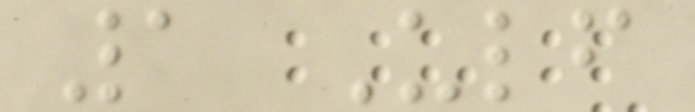1 Ulf
